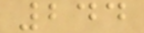244
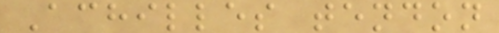Achilles tendon
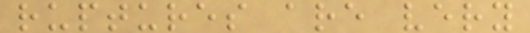ruptures are very
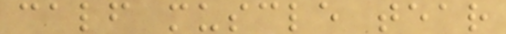calf muscle tear
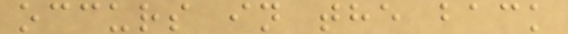occurs in the back
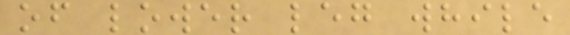of lower leg while
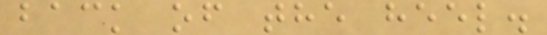back of the heel.
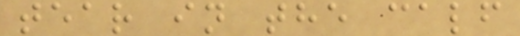tear in the calf
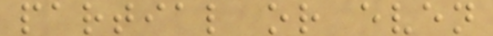partial or even
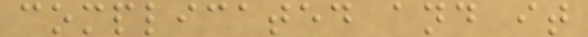complicated and it
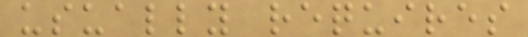usually requires
